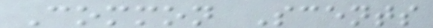Common Scents
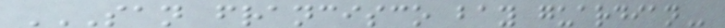SAN FRANCISCO BAY GUARDIAN
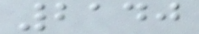2140
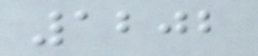1202
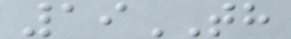19TH
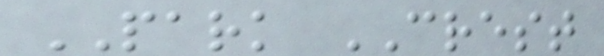PARK CREST
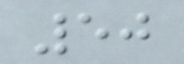50
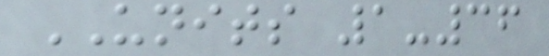UNITS 1-36
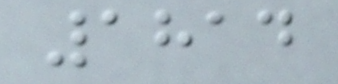1814
